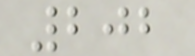202
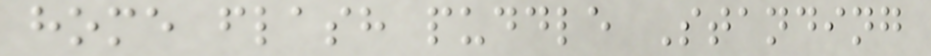home flash puddle Standing
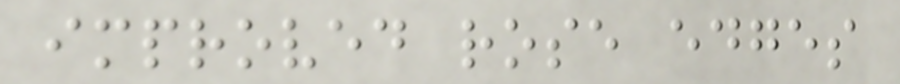improved rose edges
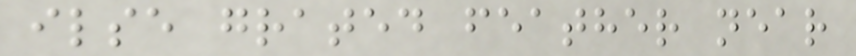ilse grated feather near
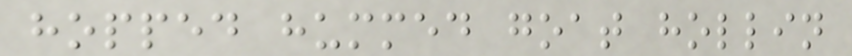hopped hummed goat hollin
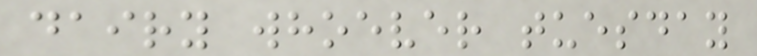dairy whoever tuesday
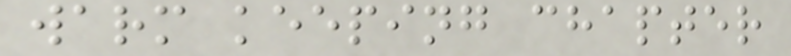warm keeping chapter
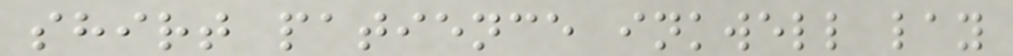shirt patience inkwell lay
